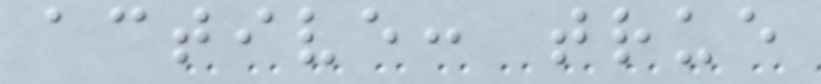active: true
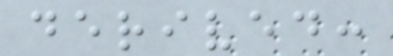derived:
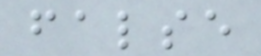false
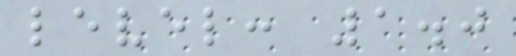level: 1.0
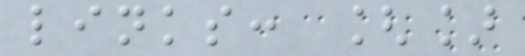links: []
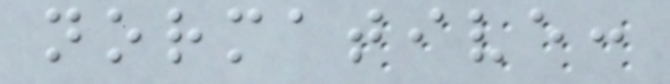normative:
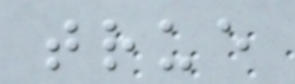true
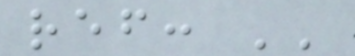ref: ''
